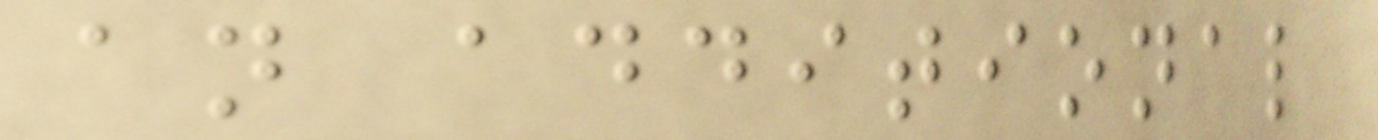an additional
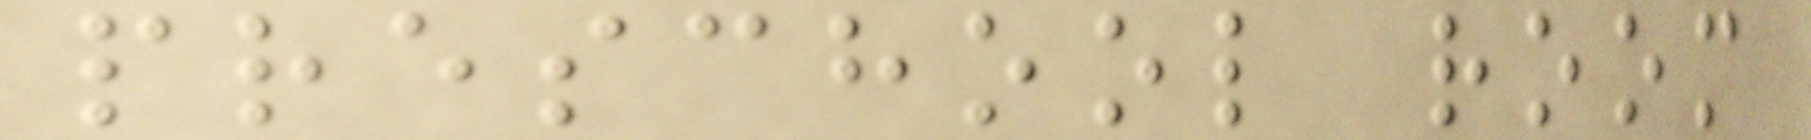preschool room
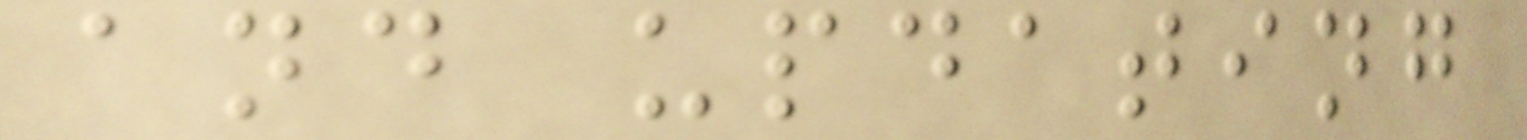and updating
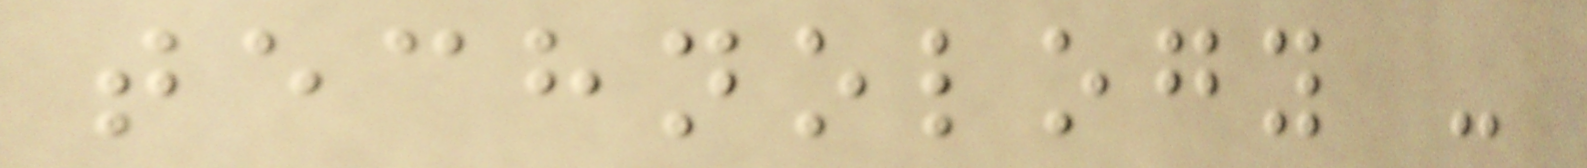technology -
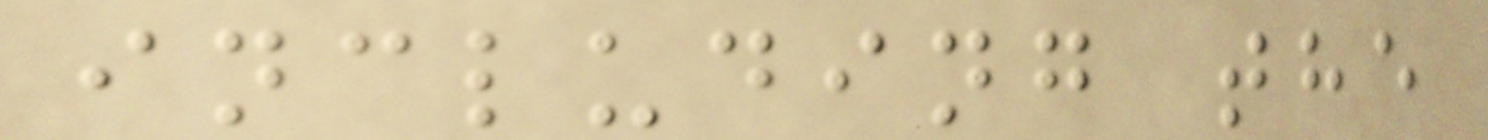including the
